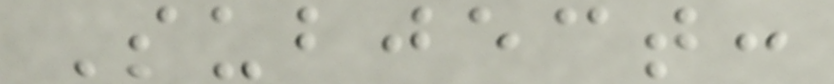Subject:
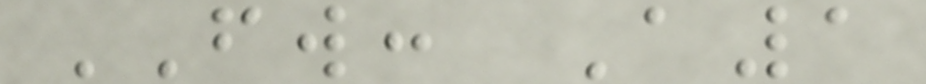FW: A1
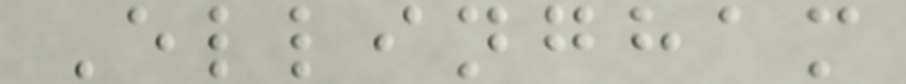Ellingham
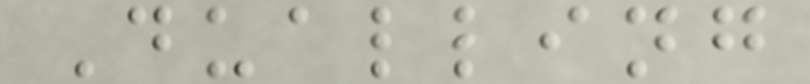Dualling
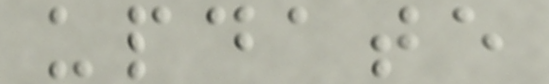update
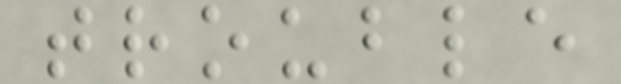trouble
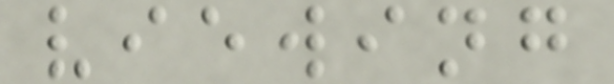viewing
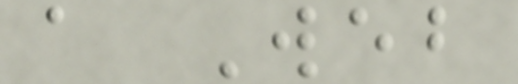a Web
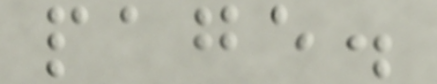page.
